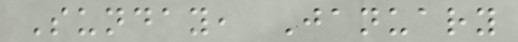Sunday, January
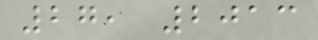27, 2013
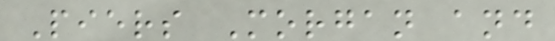Piers Morgan and
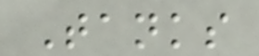Tanks
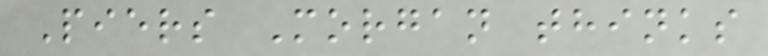Piers Morgan thinks
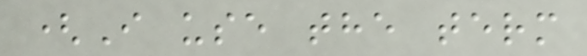(I use the term
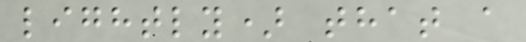lightly) that a
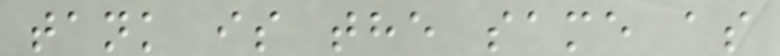tank is the same as
